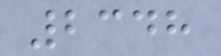2348
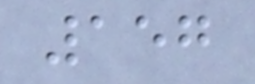157
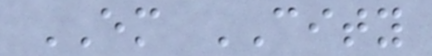EM CITY
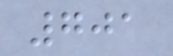701
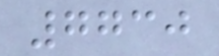7730
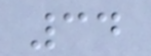34
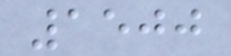1500
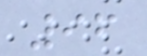96
